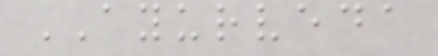AYURVEDA
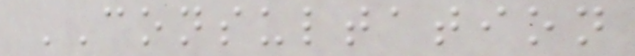CONSULTATION
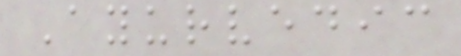Ayurvedic
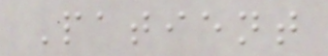Patient
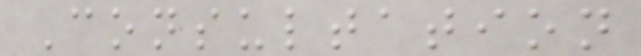Consultation
